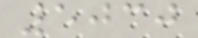5030
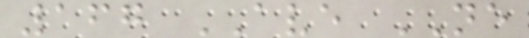167 AVE NE
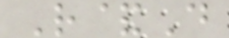R&D
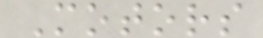Motors
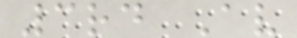3rd Av
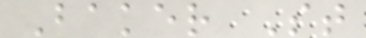Baker St
